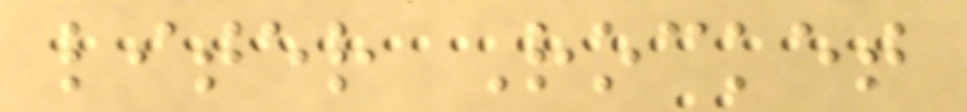liter Rocket
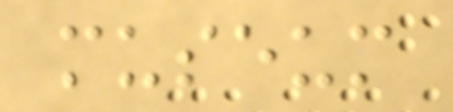museum
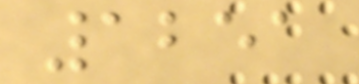1251
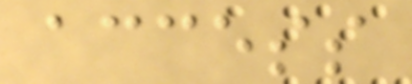access
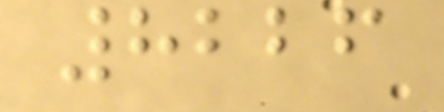8226
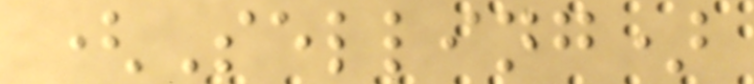(Selling)
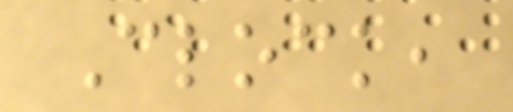Clock,
